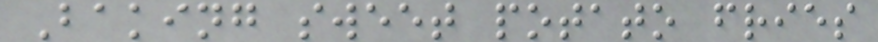Baking sweet potato fries
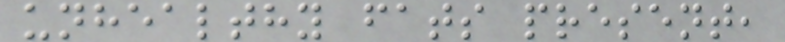unhealthy fats present,
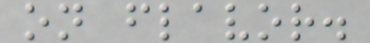on flavor.
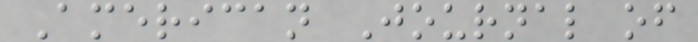American Journal of
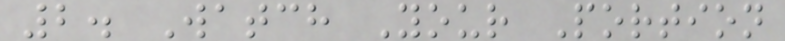2. Watch Your Portion
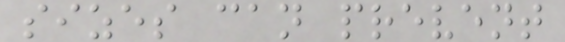sizes can prevent
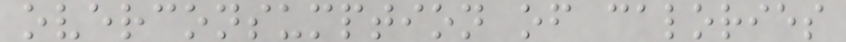overconsumption of calories
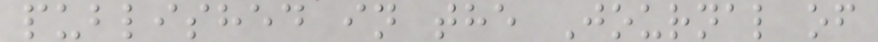published in the Journal of
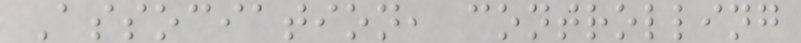Association, controlling
